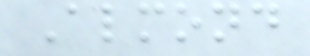Almond
